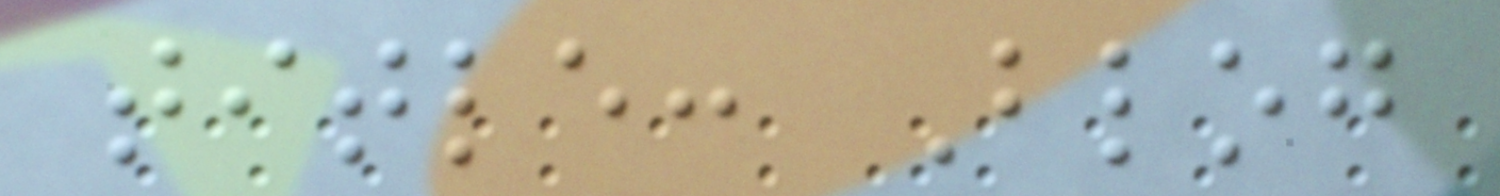title: Blog
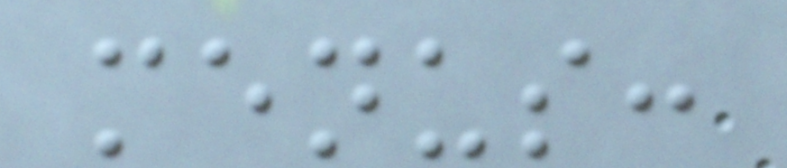menus:
